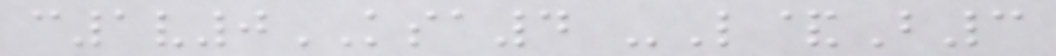c1v0KSA4 -L&B3
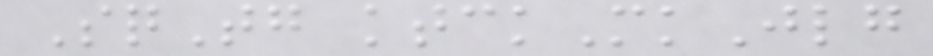SqTg ktckMkJlg
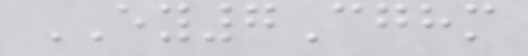EY7Cghm
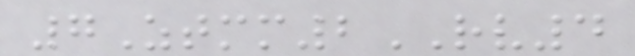7Ztmm2RV4
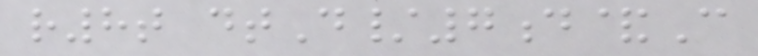r8t dtD/7d&C
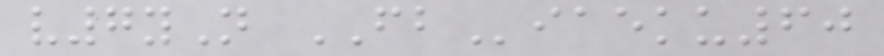v7yN FBiaeku60
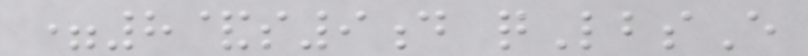=8&s9d qLbsE
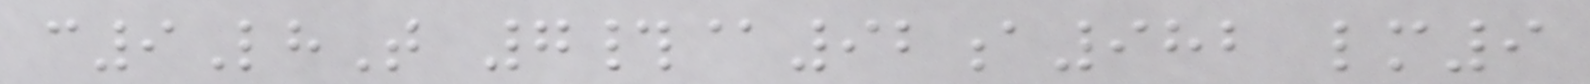c9LhT 7#@92a982 lm9
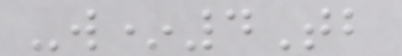-w*4Tb
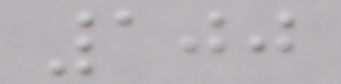100
